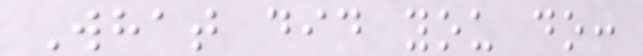What did you do:
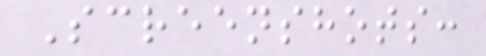Screenshots:
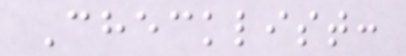Checklist:
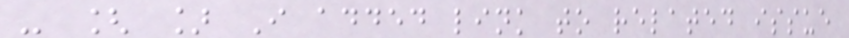- [ ] I added link to related issue
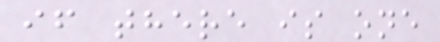if there is one
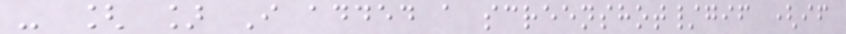- [ ] I added a screenshot/gif (if
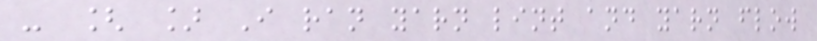- [ ] I ran yarn lint and yarn flow
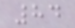84
